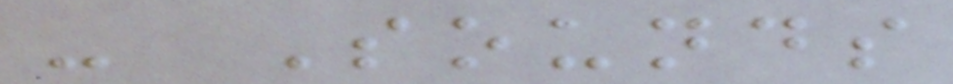- Sounds
